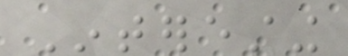Interesting
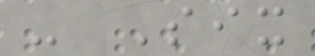- Six
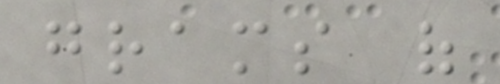grams of
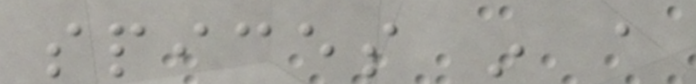spices in a
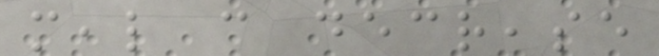meal can decrease
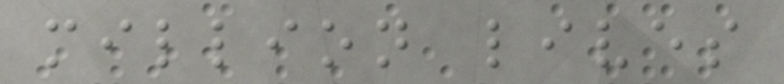million lives
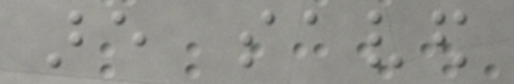are saved
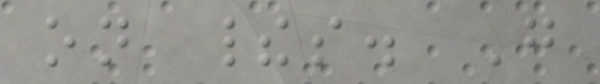on theirs. Go
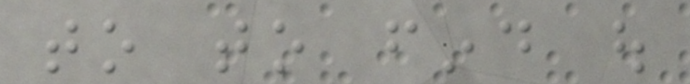to to find out
